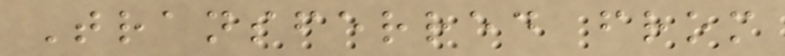Transferred from
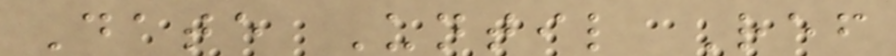Date Until Ref
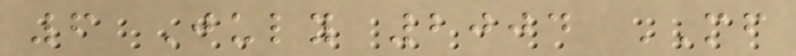6 July 2004 MF
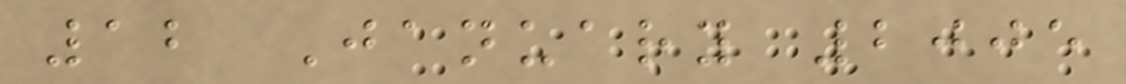12 January 2005
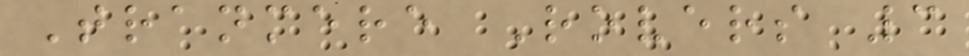Tranmere Rovers 3
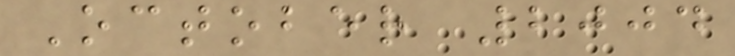October 2004
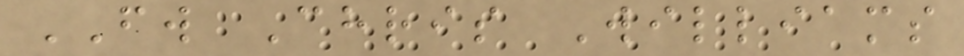FW Chris Williams
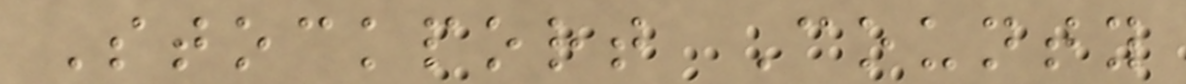Stockport County
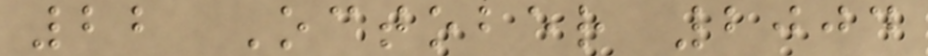22 October 2004
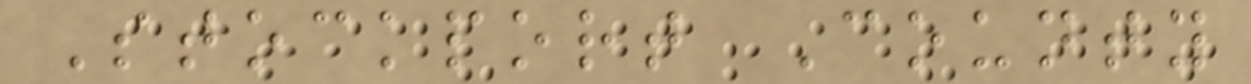Stockport County
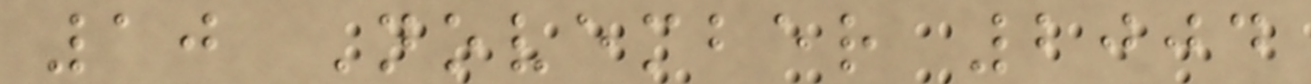10 November 2004
